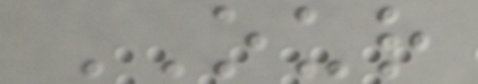OUR
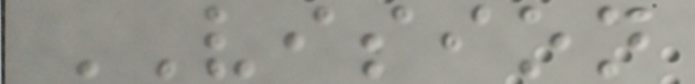VISION
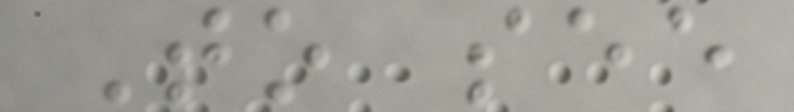To see
